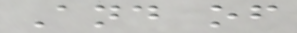And of
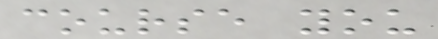course you
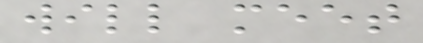will meet
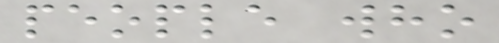people who
